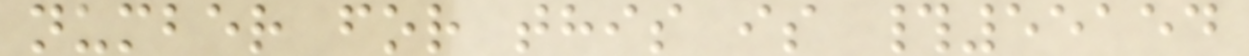number for this is #55154
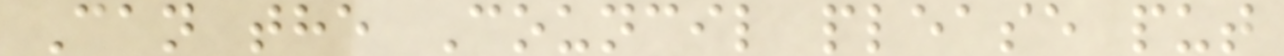Can the Council please put
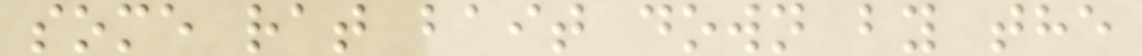some rat bait down by the
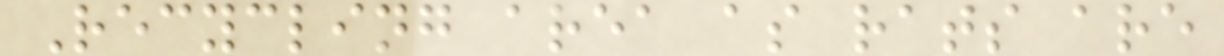Recycling area as rats are
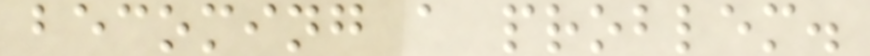becoming a problem.
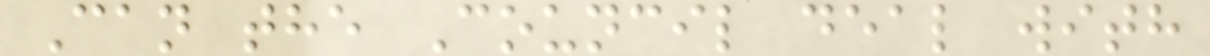Can the Council deal with
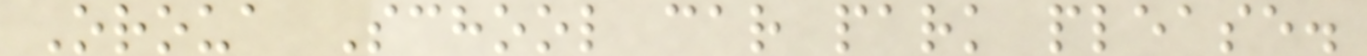Oroua School car park please.
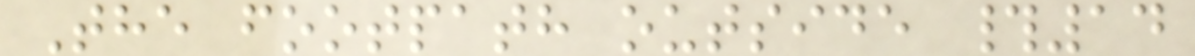The footpath outside #14
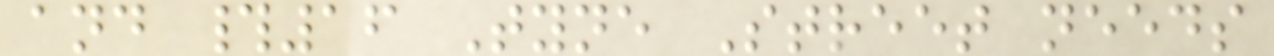and #16 Tyne Street needs
